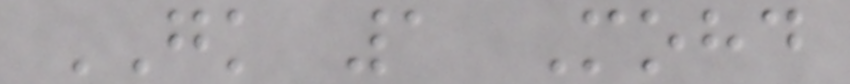GK 1 Mohd
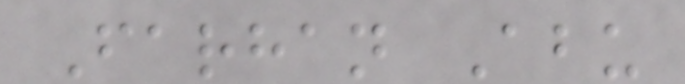Farhan Abu
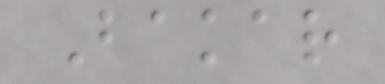Bakar
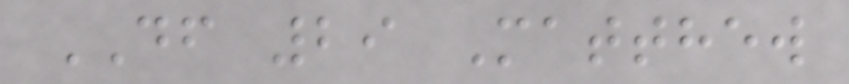DF 29 Matthew
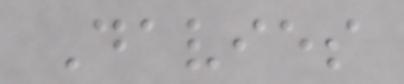Davies
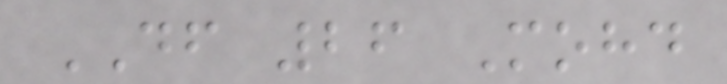DF 26 Mohd
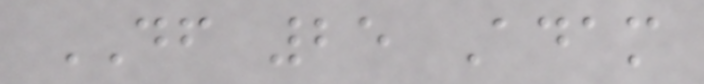DF 25 Adam
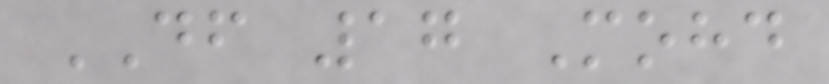DF 17 Mohd
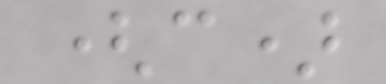(c)
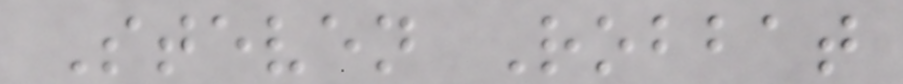Steven Robbat
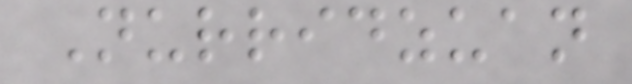Nurridzuan
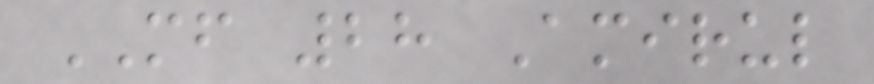MF 28 Amirul
